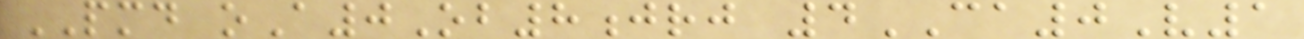PMD oA0Ob8jrj 4CA0V1
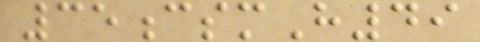35csmH49
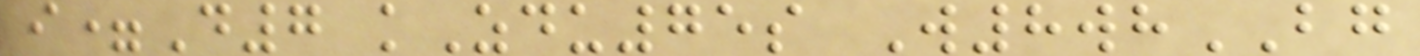i=D7 kZdu75s W8whBG
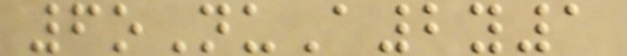6oNuA2y1
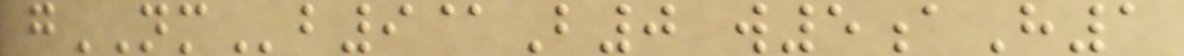gNMb9@B0 w5aH1
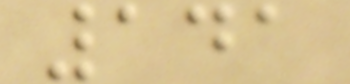141
